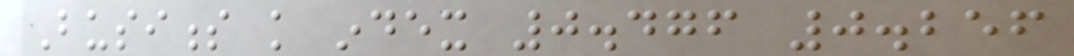Business knowledge index 0.476 0.256
